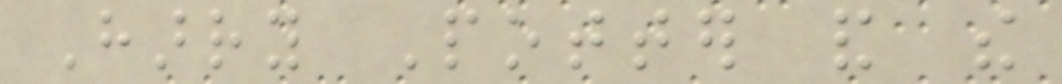Harry Potter and the
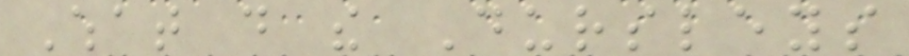What do the Dursleys
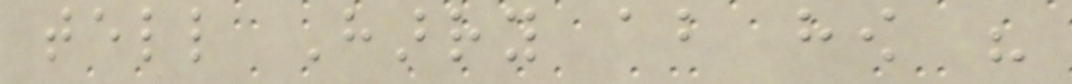tell Harry about how his
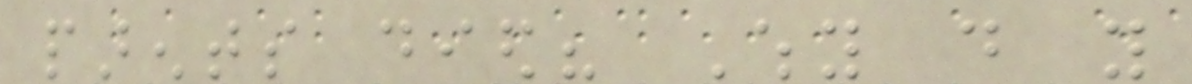parents died? Why do you
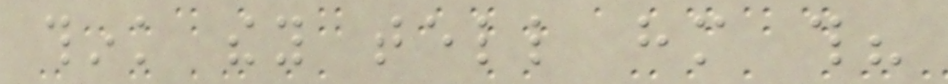think they tell him this?
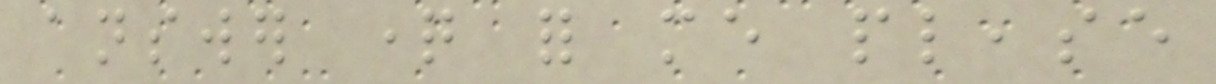answer question for me please
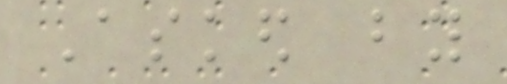Asked by
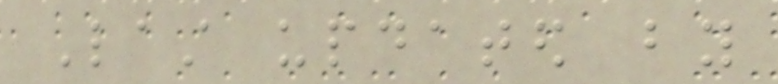Last updated by
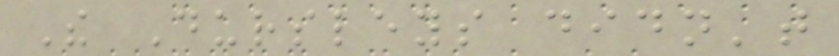The Dursleys didn't
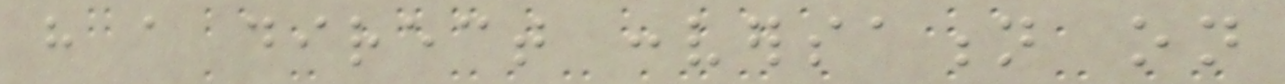have a direct conversation on
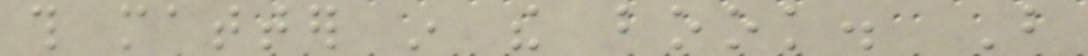this matter in the book. But
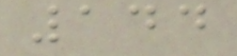144
